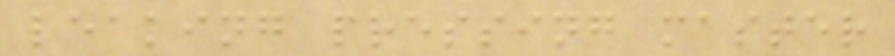leaking pressing master
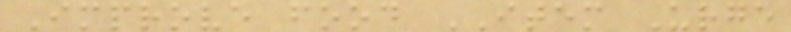Improve food ITEM Urge
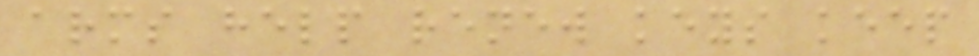arms help renew keys keep
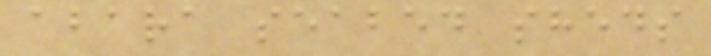abara seabed sheds
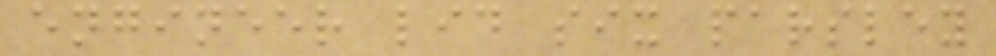engineer lid six parsley
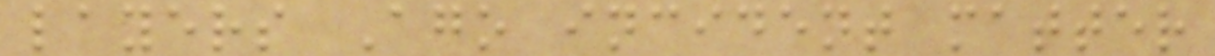layers Ago incident matter
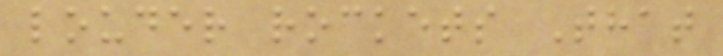louder rockets That
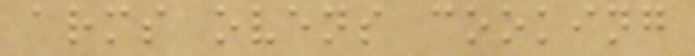arms ovens cooking
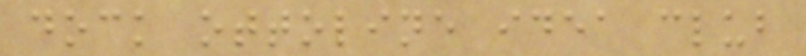dock ottoline idea club
